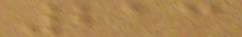213
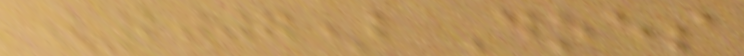(2007) Does
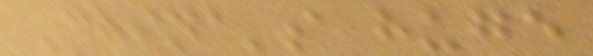China's huge
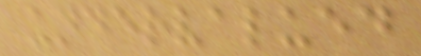undervalued
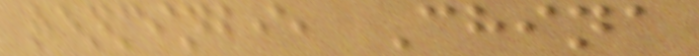renminbi, China
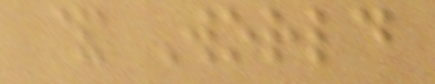& World
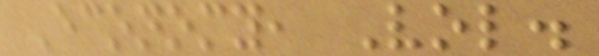Economy, Vol.
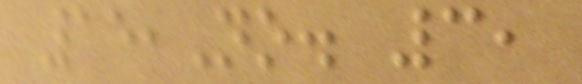15,No. 3,
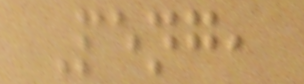Peng,
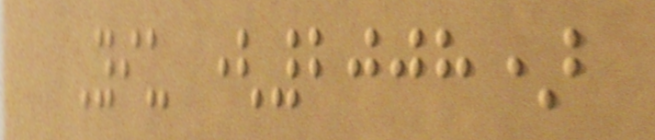Yiu (2008)
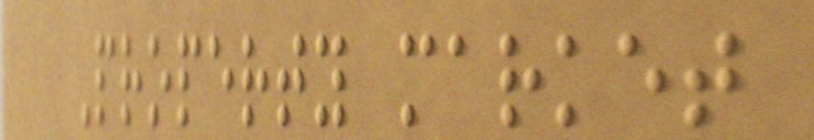Property market
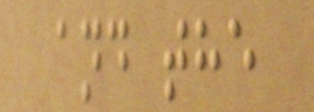and the
